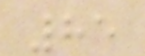85
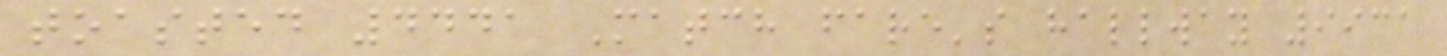toasted 4441 Match fare's hallway 9931
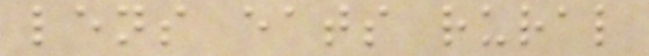lens eats rural
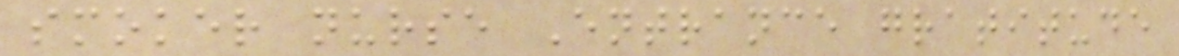smoker nurse Entrance gratitude
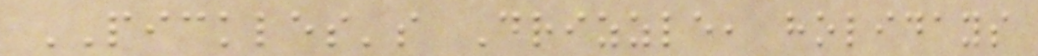PICKLES's Drizzle, holidays
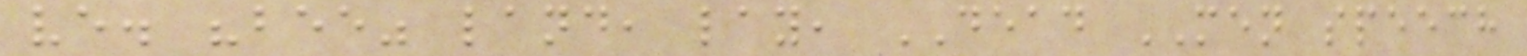ve. "bee" land, lay, DEAD MEN speech
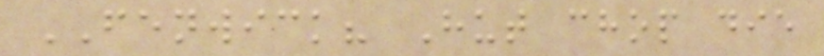FENWICK? Hut chop die
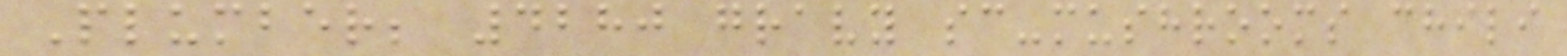Plumber; 4280 gravy sc-mushrooms chili
